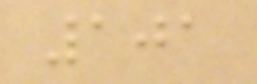101
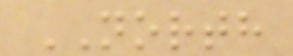NORTH
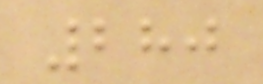280
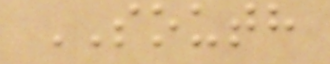SOUTH
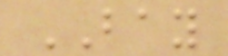BAY
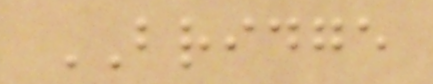BRIDGE
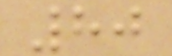80
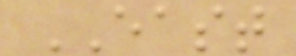EAST
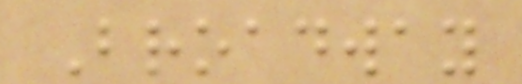Broadway
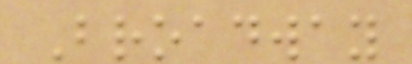Broadway
